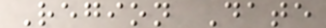Region Date
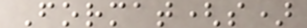Format(s)
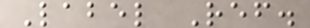Label Ref.
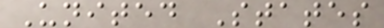United States
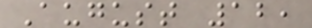August 12,
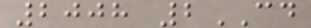2008 2CD
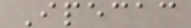Ipecac
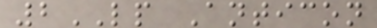2LP Anticon
